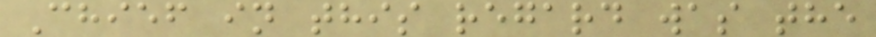Chief in this regard was the
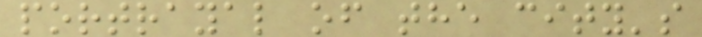portrayal of the city's
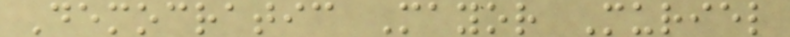Democratic Mayor Muriel
